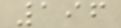196
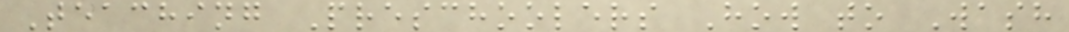Teaching Preschoolers How to Wash
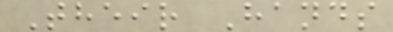Their Hands
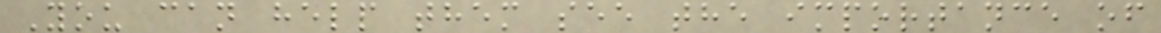You can help them see the importance of
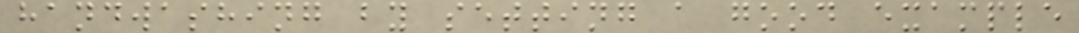handwashing by setting a good example
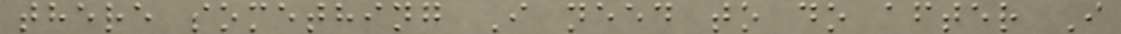there something I need to do after I
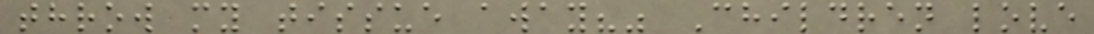throw my tissue away?" Children love
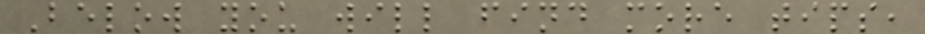Below you will find more tips,
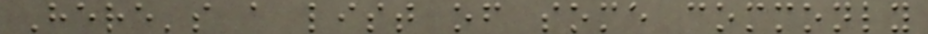Here's a list of some commonly
